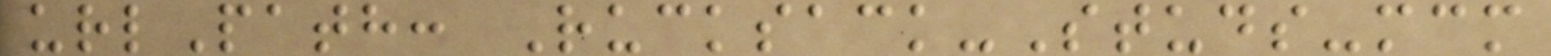urlPath: Rucksack-Studs-mcm
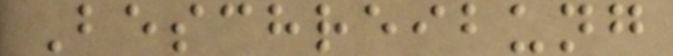Beschreibung
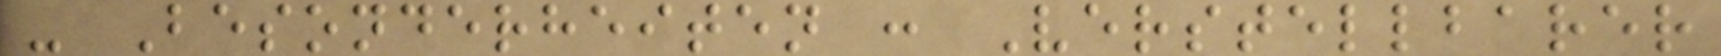- Besonderheiten : Verstellbarer
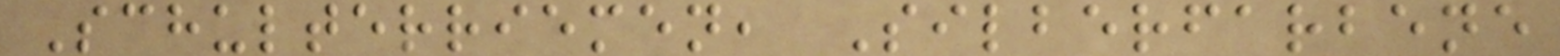Schulterriemen, Silberfarbene
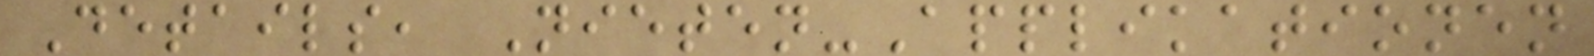Details, Nieten-Applikationen
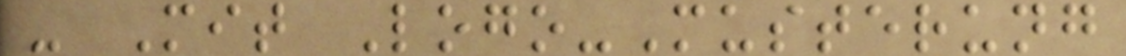- Mit Logo-Musterung
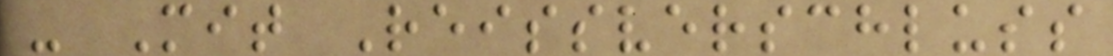- Mit Reissverschluss
